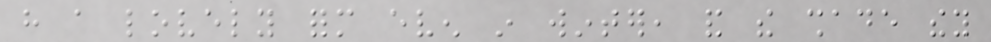have a lovely form even in winter, and the shade they
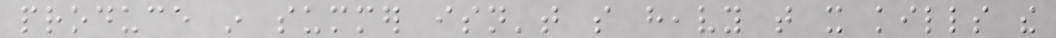produce in summer isn't so heavy that it kills the
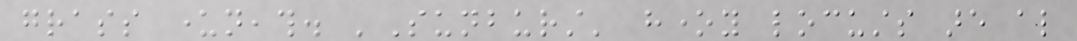grass underneath. 'Sunburst' honey locusts are also
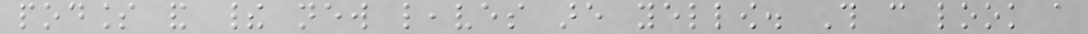podless and their new leaves are yellow. This can look a
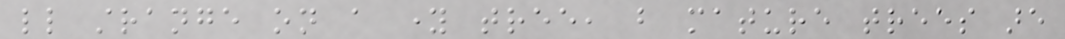little strange on a young tree, but mature trees are
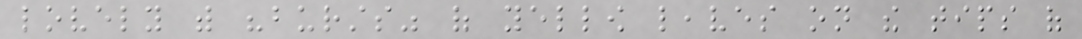lovely with "bursts" of yellow leaves on the tips of
